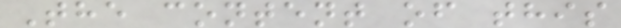The content of this
